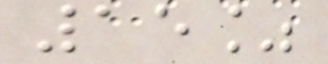15%
